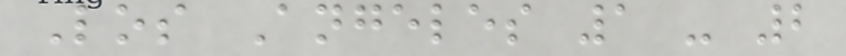Los Angeles 1 - 2
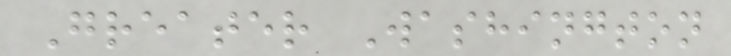Greater Washington
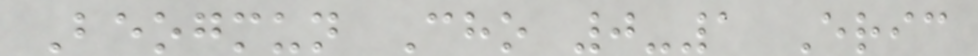Beogmun Cho 0-1 Eric
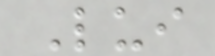Lui
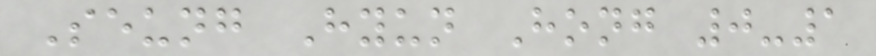Seung Hyun Hong 0-1
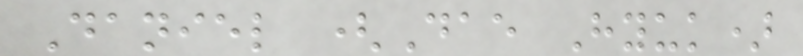Daniel (Dae Hyuk)
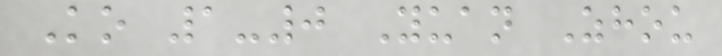Ko 1-0 Yuan Zhou
